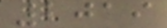2019
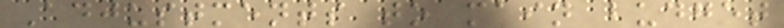Adjustments to main budget
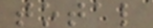total
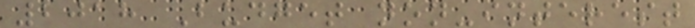2018 Budget non-interest
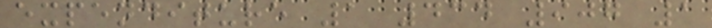expenditure 1 434 907 1
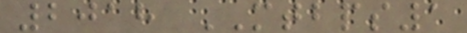2018 MTBPS1
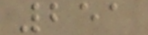251
